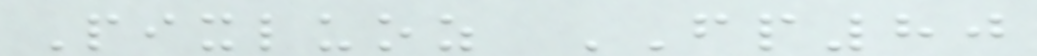Pixluoz FP80
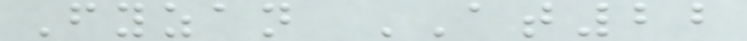Fyzan AT22
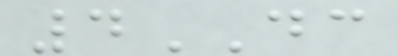4DC
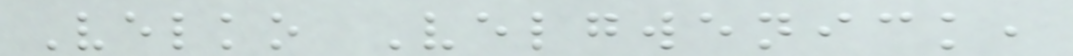Velko Velgwenick,
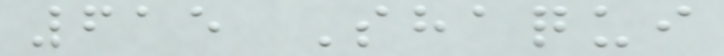615 Shaqui
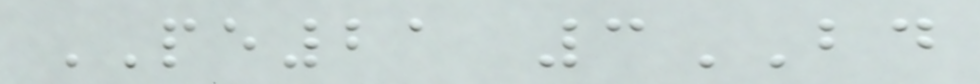PE21 3BD
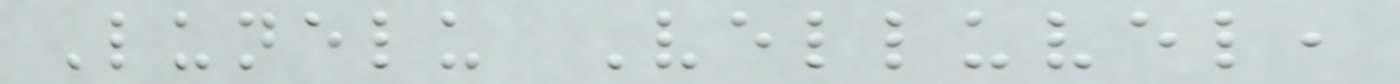Lunelu Velluvel,
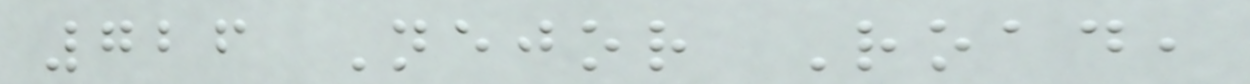726 Nejor Road,
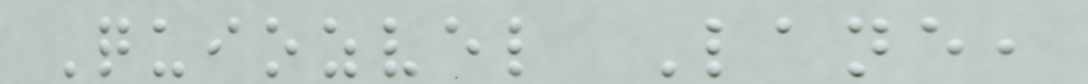Quiozvel Lane,
